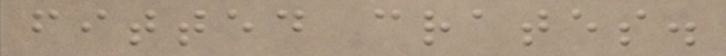fitted crates.
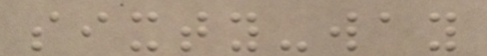sixty-way
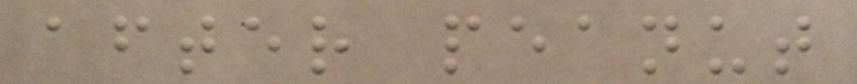after peanut
